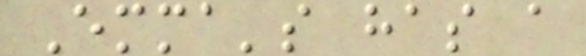Emma's has a
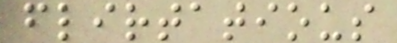flirtatious
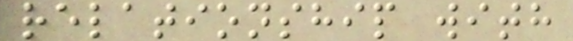relationship with
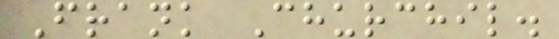Frank Churchil.
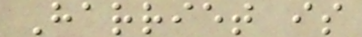Harriet is
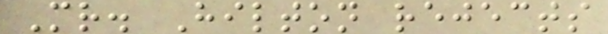Mr. Hilton rejects
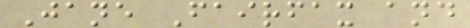Jane Fairfax and
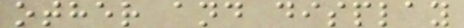other and display
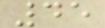45
